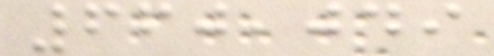660,049
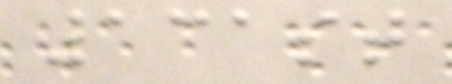131st
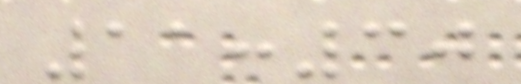11:30
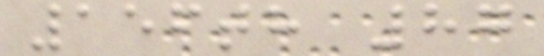156th 87
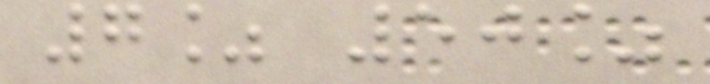7% 50%
